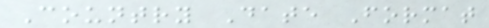Country Date Format
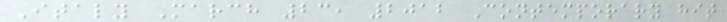Italy March 23, 2012 Contemporary hit
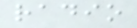radio
